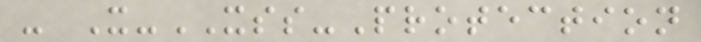- X-XSS-Protection
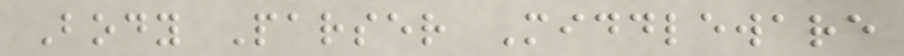Body Parser Middleware
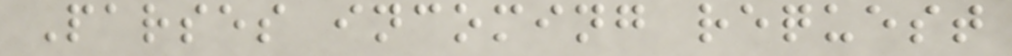Parses incoming request
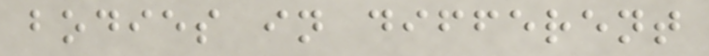bodies in different
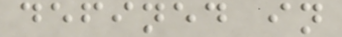defined in
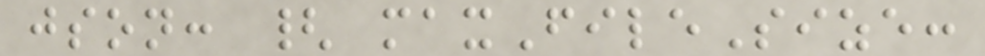json: { maxFileSize:
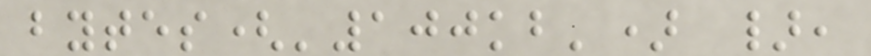bytes('100kb') },
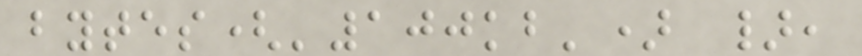bytes('100kb') },
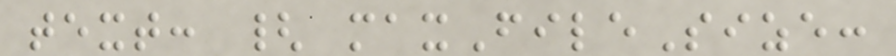text: { maxFileSize:
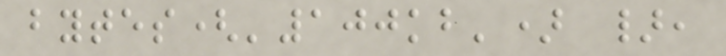bytes('100kb') },
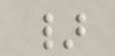}
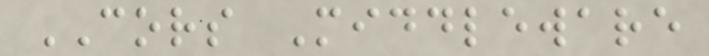CORS Middleware
